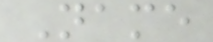Name
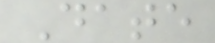Date
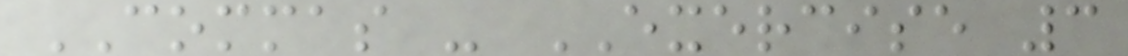COMMAS - EXERCISE 3
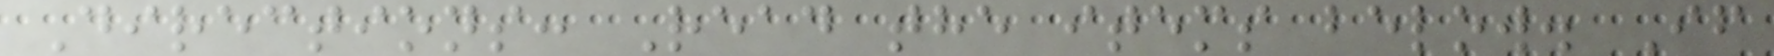Directions: Read the items below. If
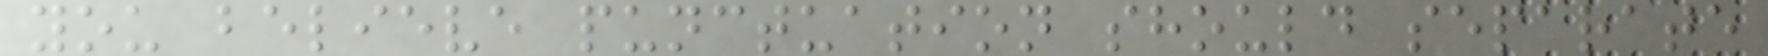you believe punctuation should separate
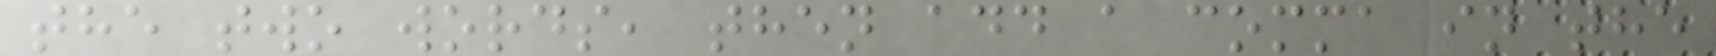the two words, then add a comma in the
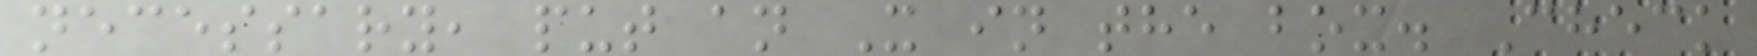necessary, put an X in the box. Check
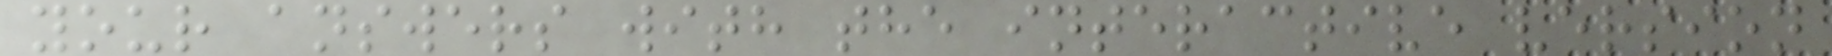your answers with the interactive version
